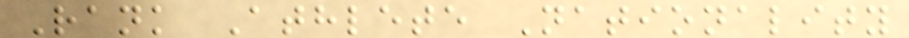Rank Athlete Nationality
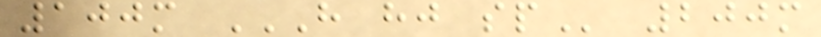100m H HJ SP 200m
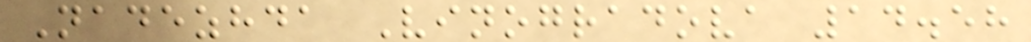Nadezhda Vinogradova 14.58
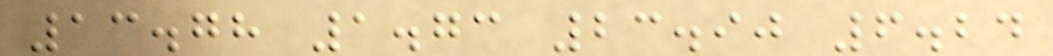13.78 1.73 23.90 6.24
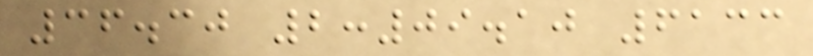36.30 2:09.10 6133
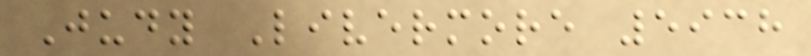Judy Livermore 5938
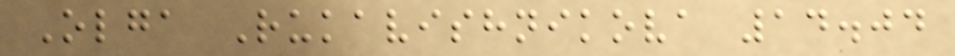Olga Rukavishnikova 14.04
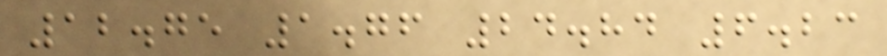12.75 1.76 24.84 6.23
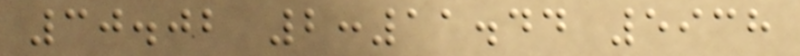30.02 2:11.44 5938
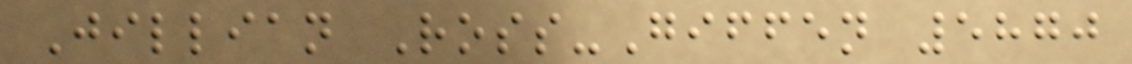Jillian Ross-Giffen 5870
